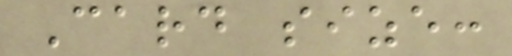Card size:
